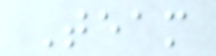Team
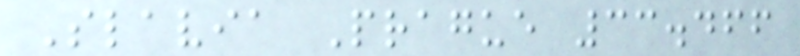Slavia Prague 33.466
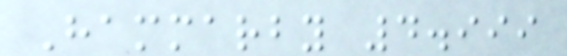Hammarby 4.999
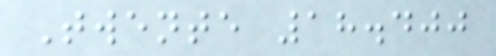Twente 18.400
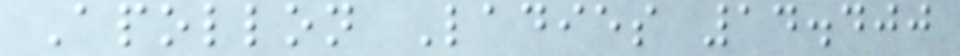Apollon Ladies 14.400
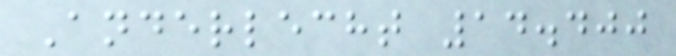Anderlecht 14.400
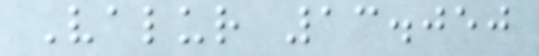Valur 13.050
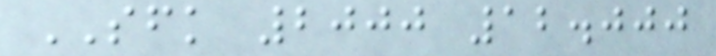SFK 2000 12.000
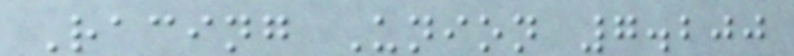Racing Union 7.200
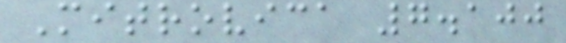Mitrovica 7.100
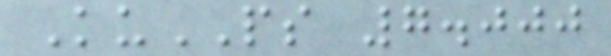KuPS 7.000
